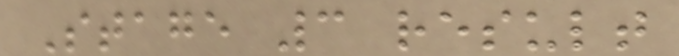Stage 3 result
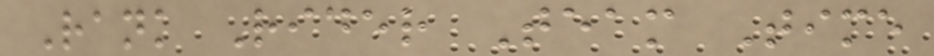Rank Rider Team Time
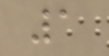1
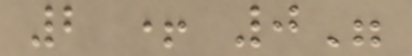2 + 0"
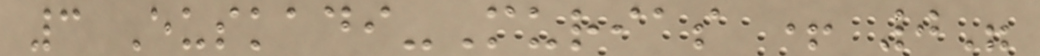3 Euskadi-Murias + 0"
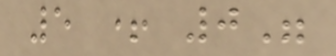5 + 0"
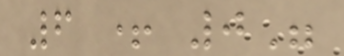6 + 0"
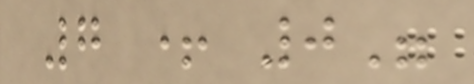7 + 0"
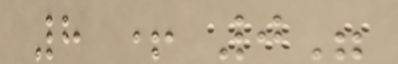8 + 0"
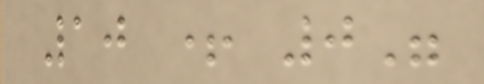10 + 0"
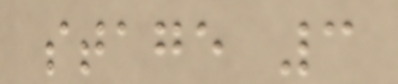stage 3
